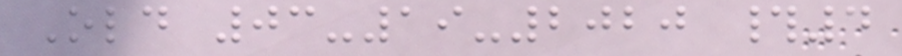Old 03-19-2020 #4
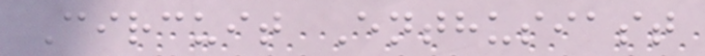Circuit Enthusiast
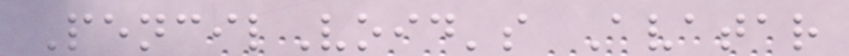PencilVoid's Avatar
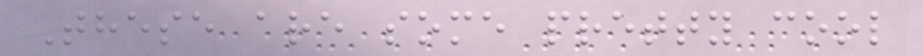These are some pretty cool
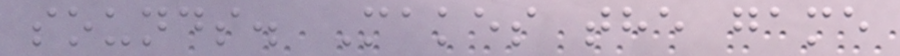sounds. Makes the game
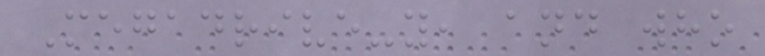Megadrive-y, and who
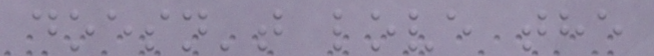doesn't love the
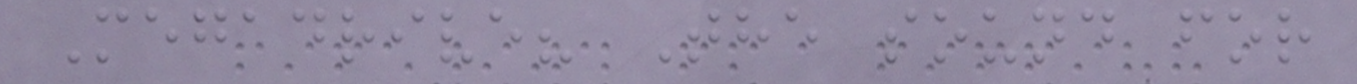Megadrive? The sound for
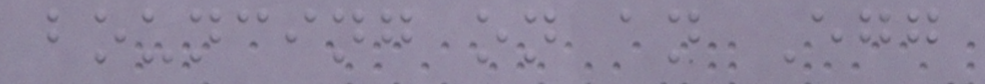bouncing on an Egg
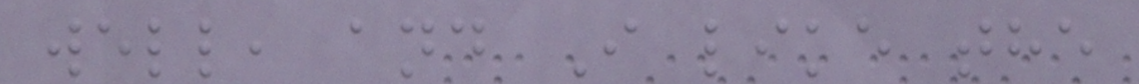well, and I like the
